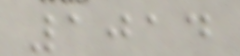1014
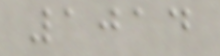1014
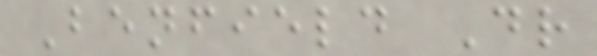Benfield Dr
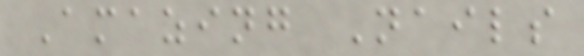Amazing Nails
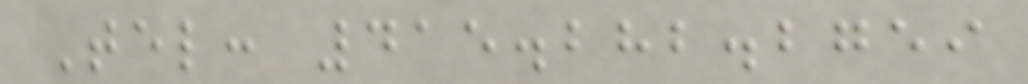Tel: 415.282.2759
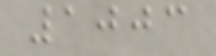1003
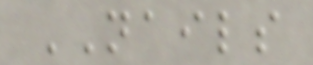NAILS
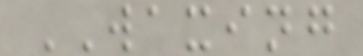WAXING
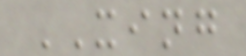XING
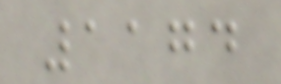1174
